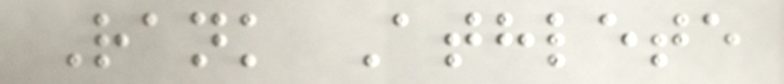Rank Athlete
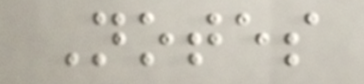Notes
